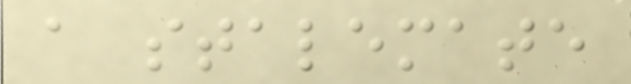a stalemate
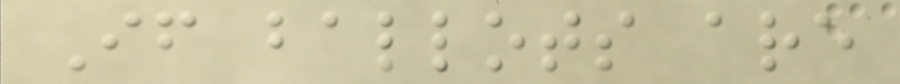If ballots are
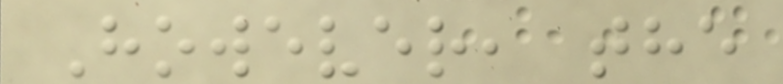However, the
